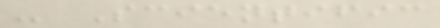- Scientific
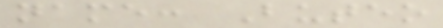name: Buteo
